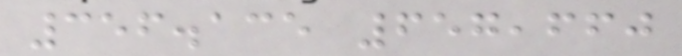356.135 657,660
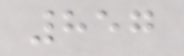857
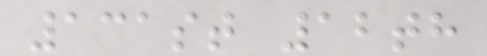131st 12th
